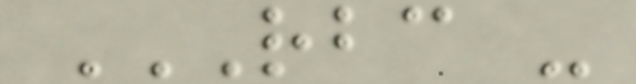RBC -
